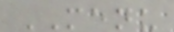MENU
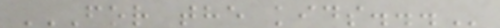FOR THE KIDS...
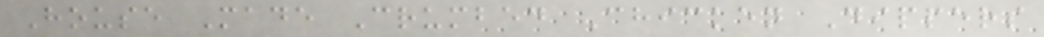House Made Crumbed Chicken Dippers
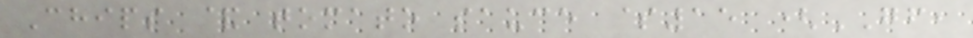Chips & tomato sauce $15 (GF,
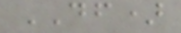DF)
